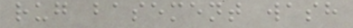rug basement wash
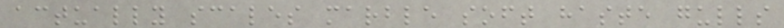actually scales marble soft haste gulls
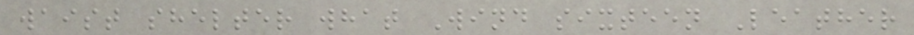waist shelter what Wind sixteen Leather
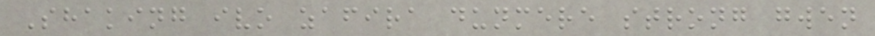Shaking ivo zafira dunmere strong gwen
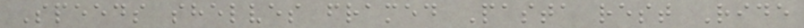Speeds shelves framed Pasta rest Ride
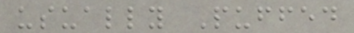usually Puffed
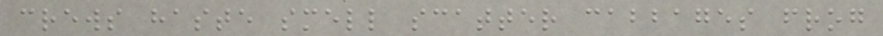crews haste smell scatter cabbages frog
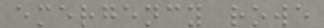emergency rowe
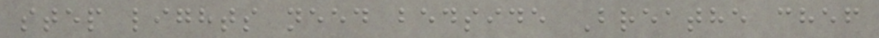step lights need bedside Breathe chef
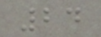24
